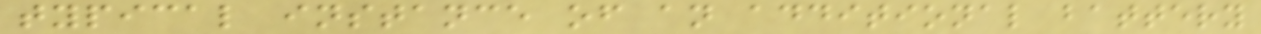typical instance of an additional battery
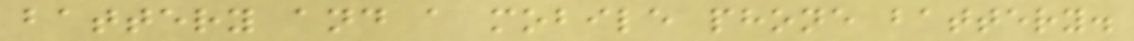battery and a mobile phone battery.
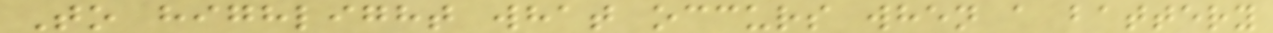To highlight what occurs when a battery
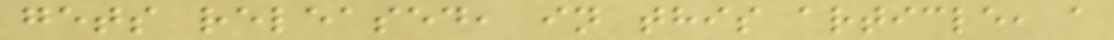gets released, in this article, a
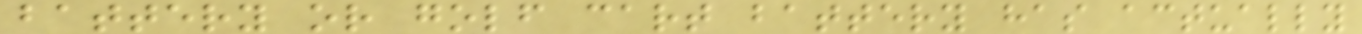battery or golf cart battery has actually
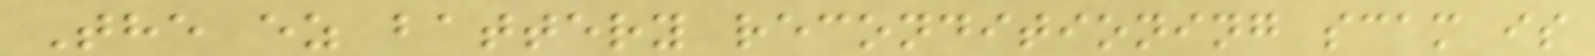The ez battery reconditioning scam is
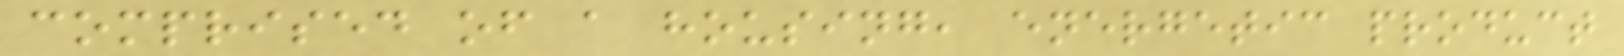comprised of a housing, energetic product
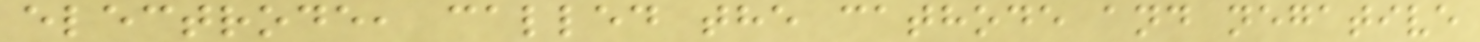electrode, called the cathode and negative
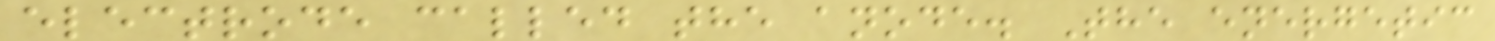electrode called the anode. The energetic
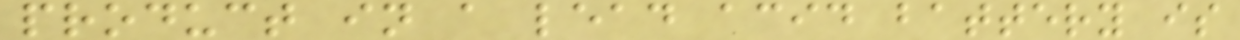product in a lead acid battery is
